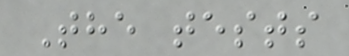The tests
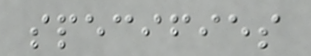specifies
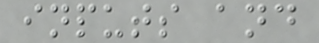inputs and
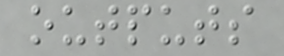outputs
